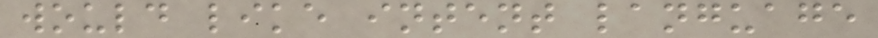would like intent language
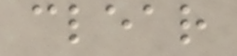clear
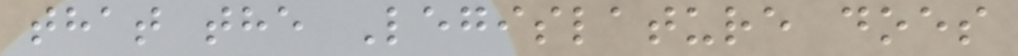that the Legislature does
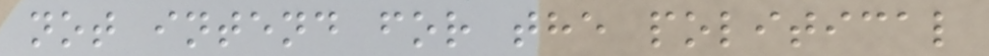not intend for the political
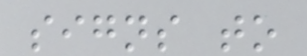signs to
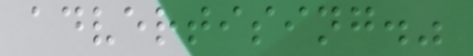advertising."
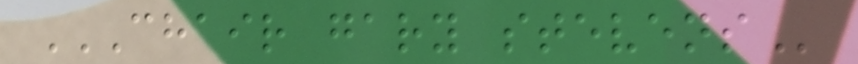CHAIR GARY STEVENS
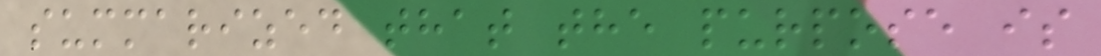summarized that the purpose is
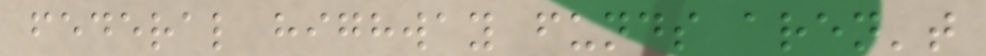federal highway funds aren't
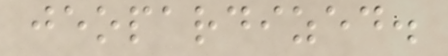jeopardized.
